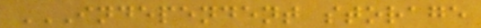INDEPENDENT STORAGE
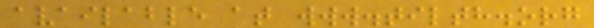available at www.tilth.org
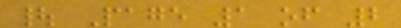| Page 1 of 2
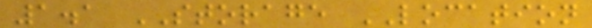1.1 STORAGE LOCATION
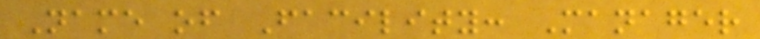Name of Facility: Manager
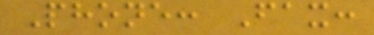Phone: Fax:
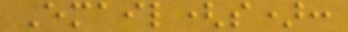Email(s):
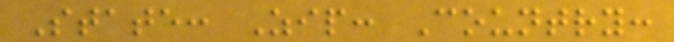State: Zip: Country:
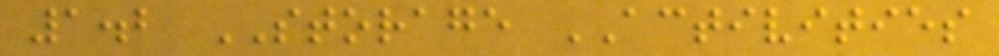1.2 STORAGE ACTIVITIES
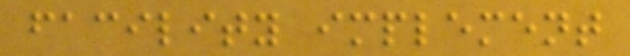facility implement
